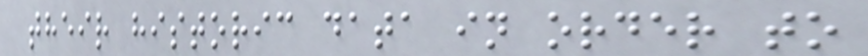their historic data in order to
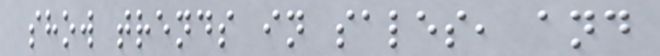show trends in sales, and
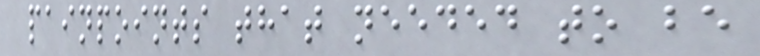painpoints that needed to be
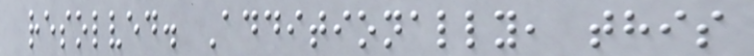resolved. Additionally, this
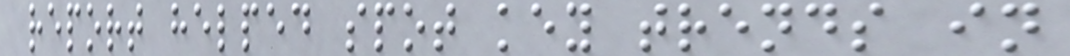report helped spot key trends in
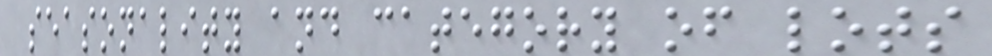seasonality and category of lots
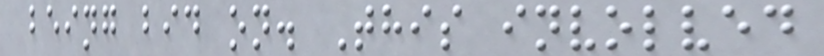being bid on. This involved
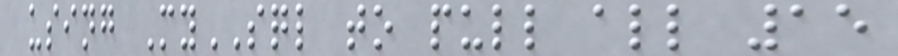using MySQL to pull all 15
